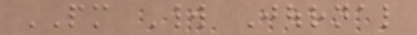PM World Journal
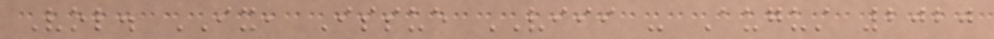Vol. IX, Issue VIII - August 2020
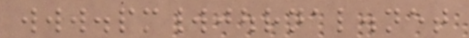www.pmworldjournal.net
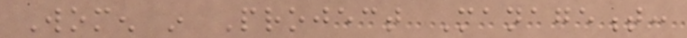Women in Project Management:
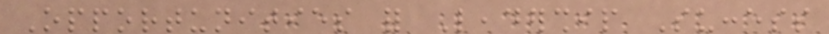Opportunities for Leadership Success
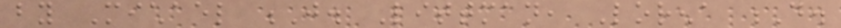by Michael J. Littman, Lorena D.
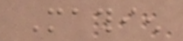Mathien
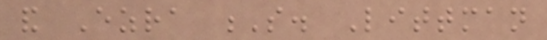and Ezra S. Littman
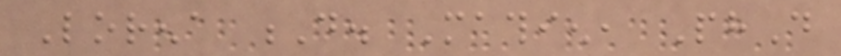Lorena D. Mathien, PhD
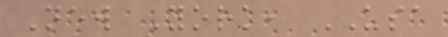New York, USA
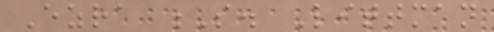Ezra S. Littman
